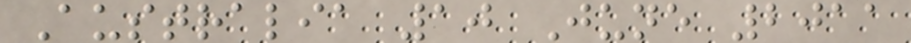Australia 10 June 2011
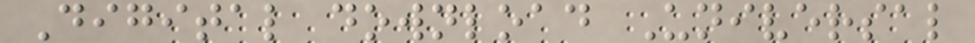Digital download Universal
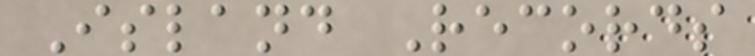Island Records
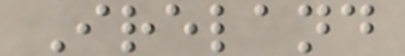Ireland
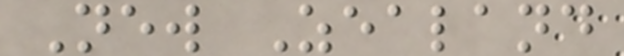New Zealand
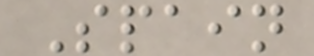Spain
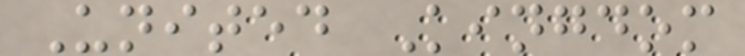United Kingdom
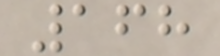168
